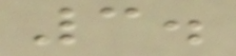3.
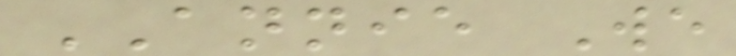ANNIE We
